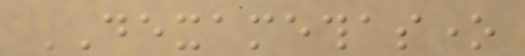DEXAMETHASONE
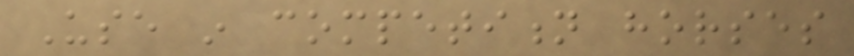Use in competition horses
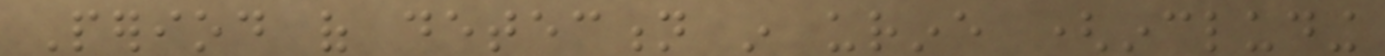Period of detection in urine (including
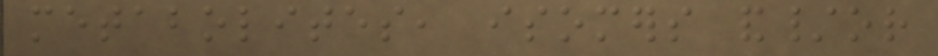metabolites, isomers and/or
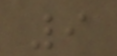9
